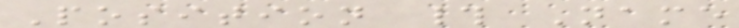Position # Name
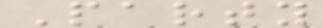Party
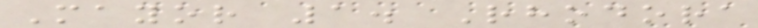Mayor 1. Rhodora
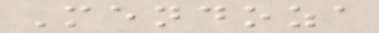Mendoza
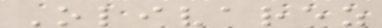Olivarez
